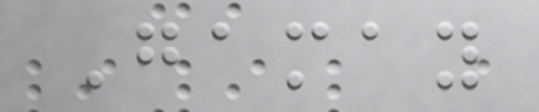Gamay
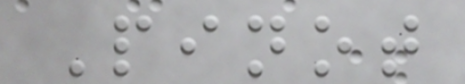Pinot
